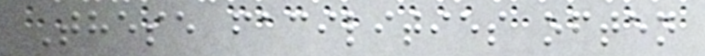These facilities often
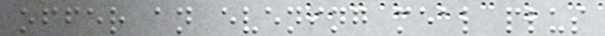offer an evening meal plus
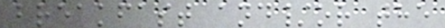breakfast and/or the
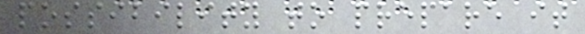possibility to prepare it
